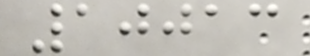10013
